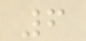6
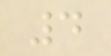4
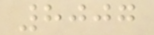8007
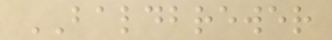BALDBREWER
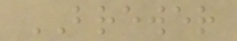BREWER
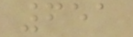651
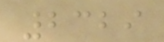2329
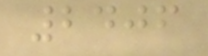2406
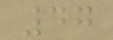47
